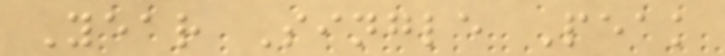Year Single Peak
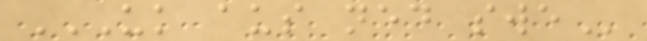UK AUS NED SWE
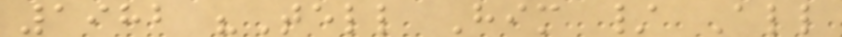1982 "Tell Him / All
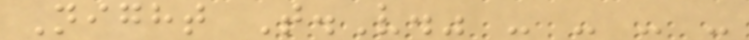Night T.V." - - - -
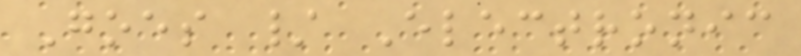Goes / Electronic
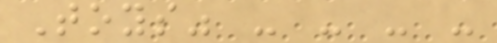Toys" - - - -
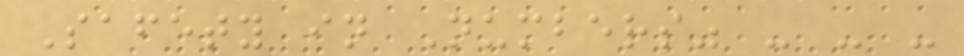Safety in Numbers" - - -
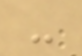-
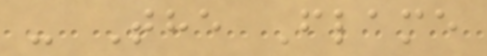- The Flame
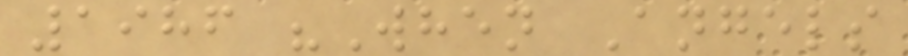1986 "When Angels
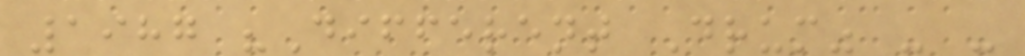1987 "Different Drum" - -
